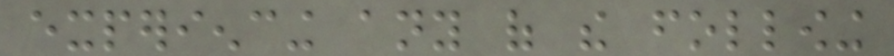experiencing any of the following
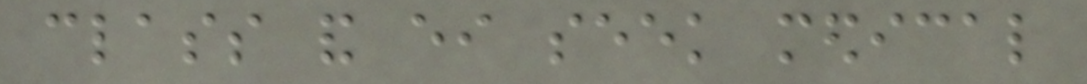class and either seek medical
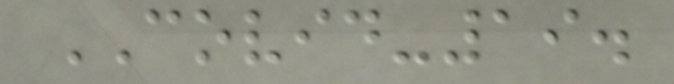COVID-19.
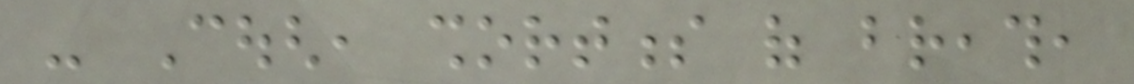- Cough, shortness of breath,
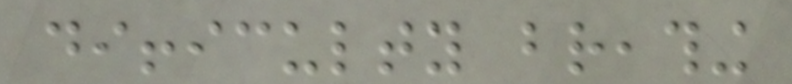difficulty breathing
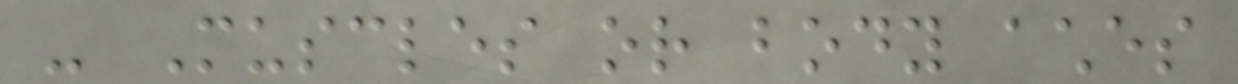- Muscles or body aches
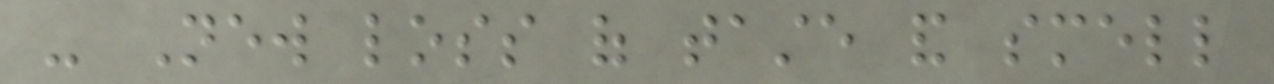- New loss of taste and smell
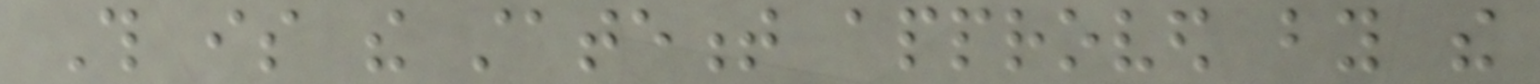This is the statement approved by the
